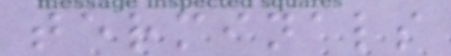terminals
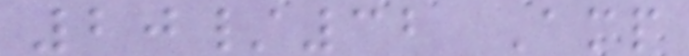20/32 Amp
